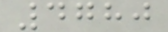4780
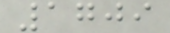1709
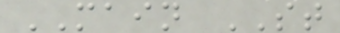MAIN ST
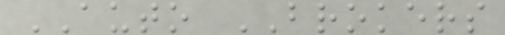AUTO BROKERS
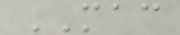MAC
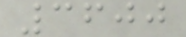3600
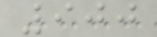900
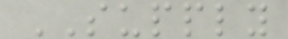SUPPLY
